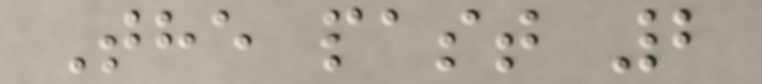The past 2
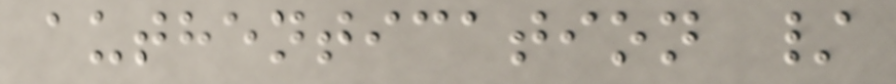authentication /
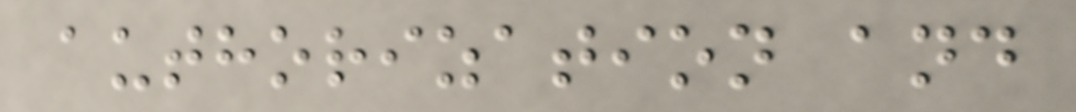authorization and
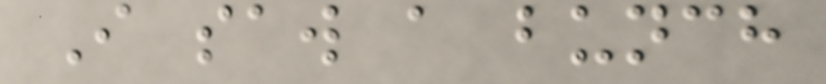I saw a bunch
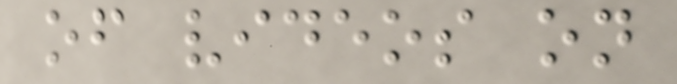of videos on
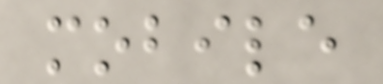mobile
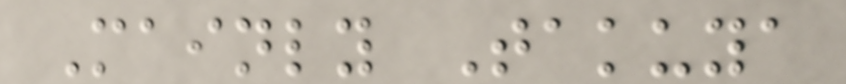Mainly Takuya
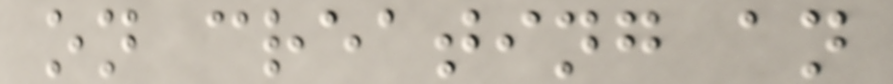on creating an
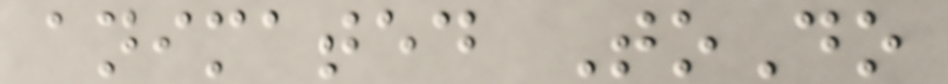animated ToDo
